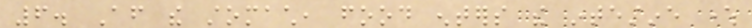6. After the stomach, food enters the intestine where
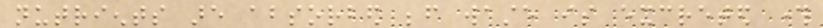nutrients are absorbed before waste is excreted through
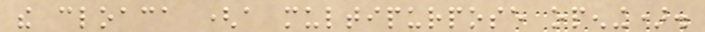the cloaca (a multipurpose opening).
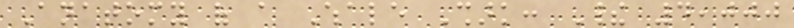Anatomy of a Whale Shark: Their 4,000
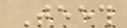Teeth
